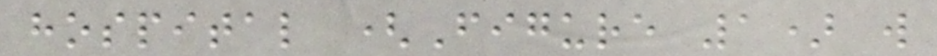hospital (Figure 1) will
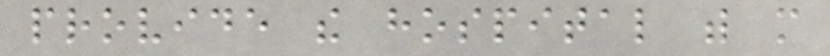provide the hospital with more
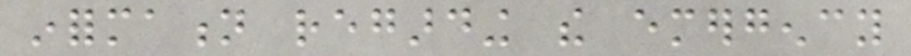information regarding the emergency
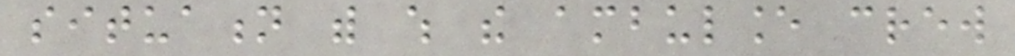situation with which the ambulance crew
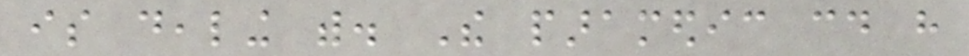is dealing with. The paramedic could have
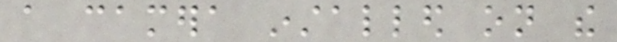a camera installed on the
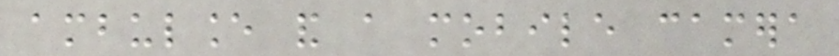ambulance and a mobile camera
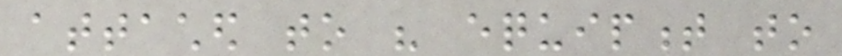attached to his equipment to
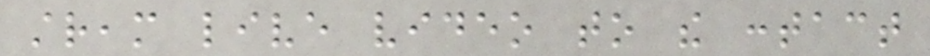stream live video to the contact
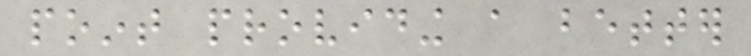point providing a better
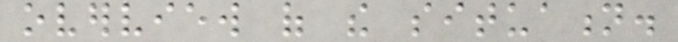overview of the situation.
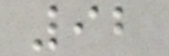92
